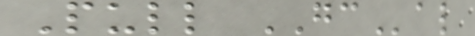Pull GCal
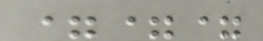===
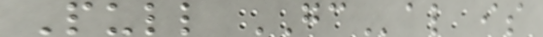Pull GCal is
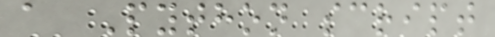a Python script
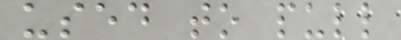used to pull
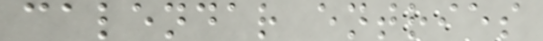calendar entries
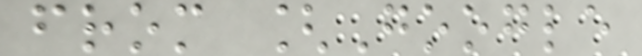from [Google
